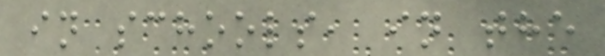in schools, in the
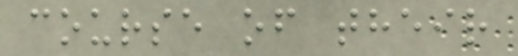course of their
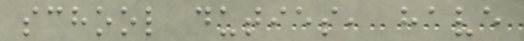school duties, have
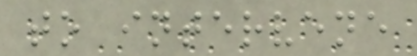to intervene
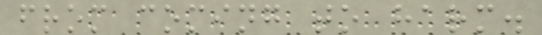from coming to harm.
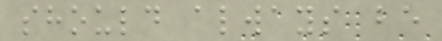should always be
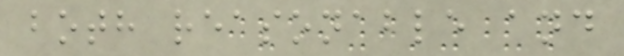both reasonable and
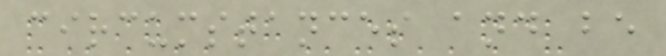circumstances and be
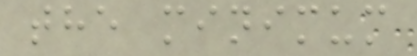the minimum
